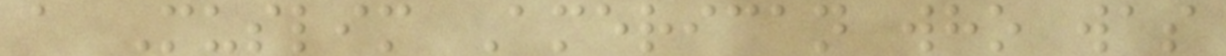a Muslim American who was
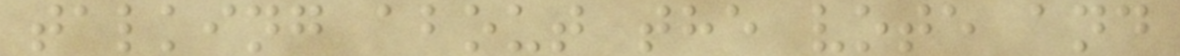talking about the vote and
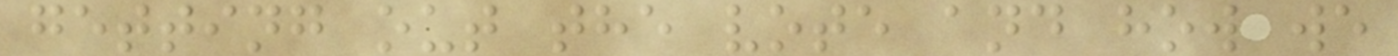getting out the vote and how we
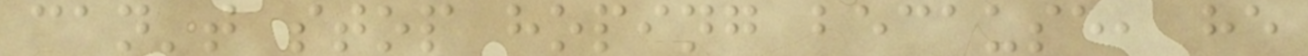can't stop hoping because, he
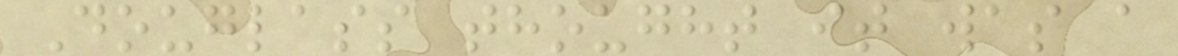Douglass thought it was a
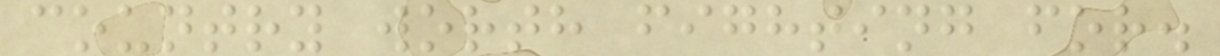country worth fighting for.
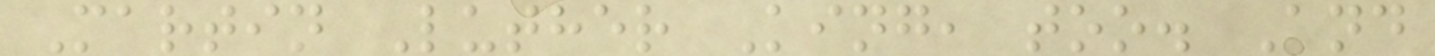Martin Luther King, too. And
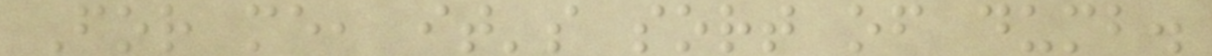For me, it's sort of dumb.
